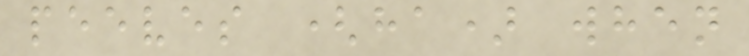peeves (ha) when
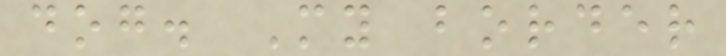dog. My border
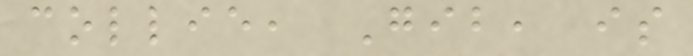collie, Gib, is
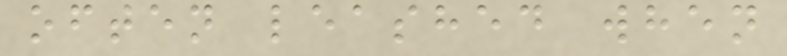often leashed when
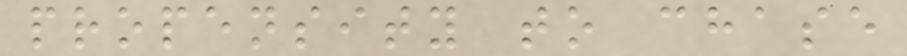propensity to chase
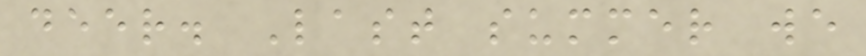deer. Last summer we
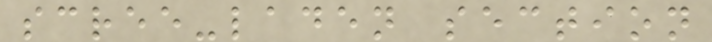scree-laden section
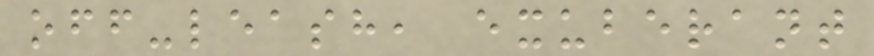off-leash, exuberant
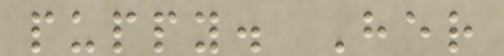puppy. Her
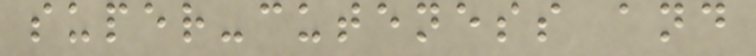super-cuteness and
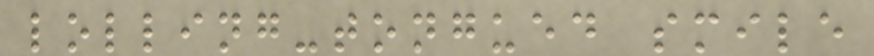lolling-tongued smile
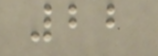22
